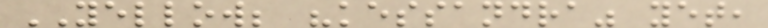YELLOW; "kessandra" yet,
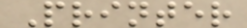Printer
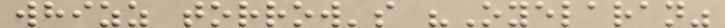whizz torrow's "Oyelaran"
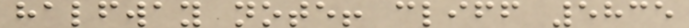halfway note! cliff 5835
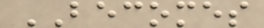BECOMES
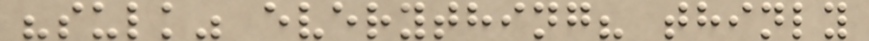"sulk" everything? thinly
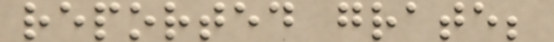reported grate;
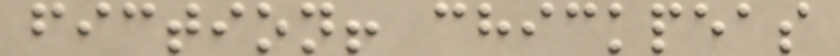fiction! chickpeas
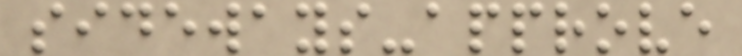sideways-approve
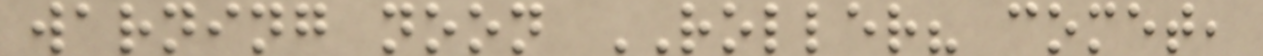warning noon ROLLER? comet,
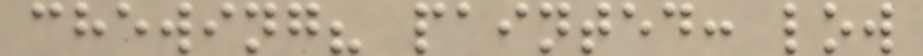chewing? painted: low
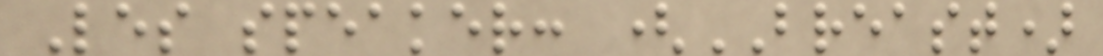Les speaker: (BREAST)
